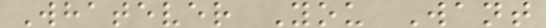Whatever You Want
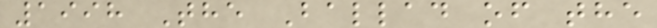1998 The Ballad of the
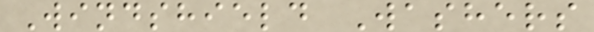Windshield Washers
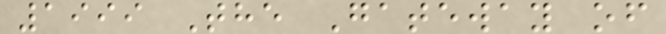1999 The Gateway of
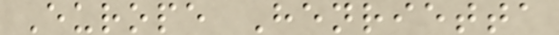Europe Henrietta
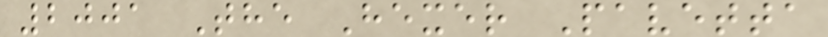2001 The Hexer Pavetta
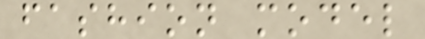fashion model
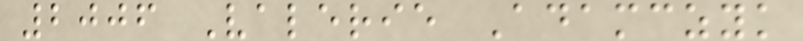2006 Valerie Adamczyk
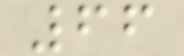66
